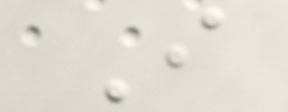I
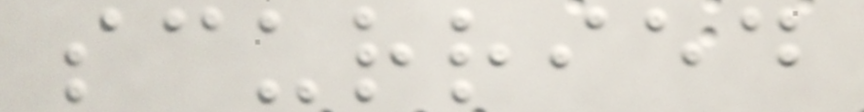scurried
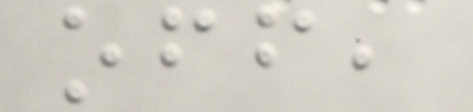off,
